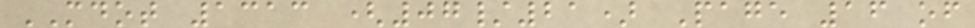MDOT 1313 (07/21) Page 16 of
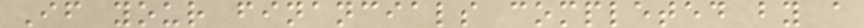If your financials completed by a
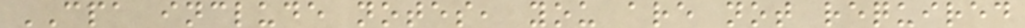CPA include notes, you are not required
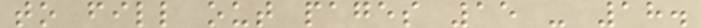to fill out pages 15 - 18.
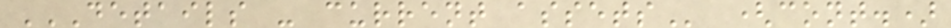DETAILS - CURRENT ASSETS (cont.)
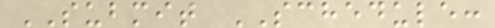SUBMIT SCHEDULE:
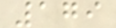179
